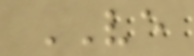VE
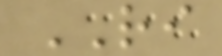RI
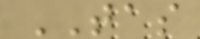TAS
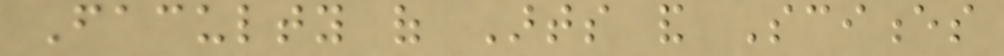Faculty of Arts and Sciences
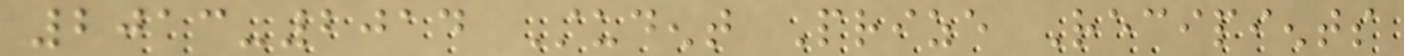2013-2014 Student Prize Recipients
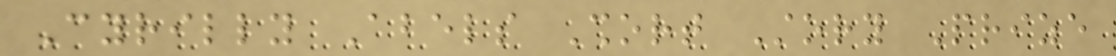Cyrilly Abels Short Story Prize
